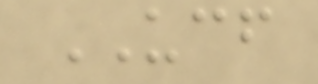UCF
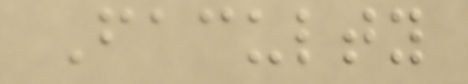Faculty
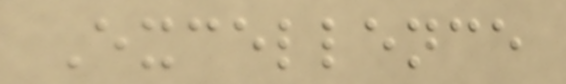Excellence
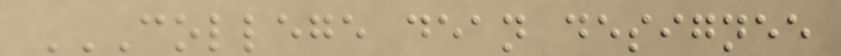COLLEGE DEAN DESIGNEE
